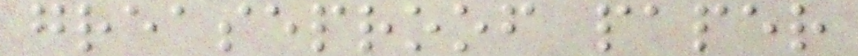greaseproof paper
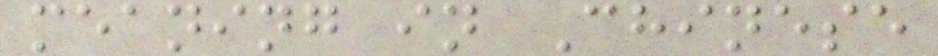meaning in Chinese
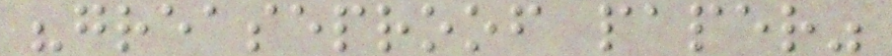"greaseproof paper"
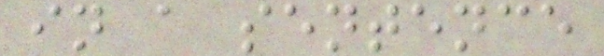in a sentence
